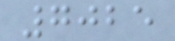7025
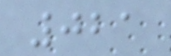021
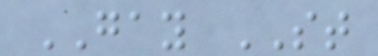GAY ST
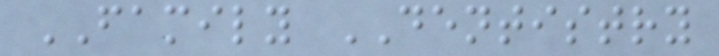FAMILY DENTISTRY
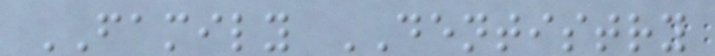FAMILY DENTISTRY
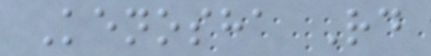Kenosha Rd
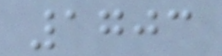1703
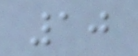10
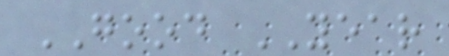GOOD YEAR
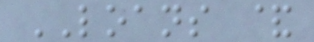LOANS &
